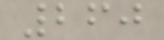260
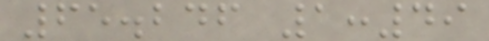65.246 1:49
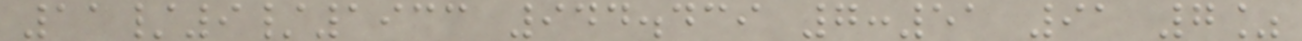11/9/1933 944.439 7:51 91 7%
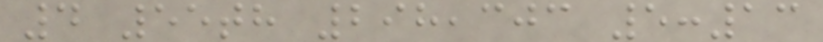4 55th 298,303 5:13
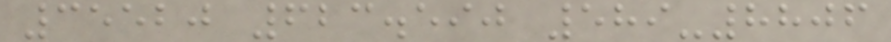35520 623.590 589-8806
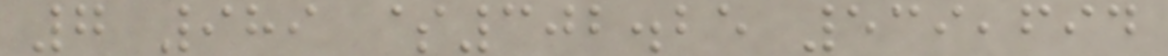7 989 $302.25 539,694
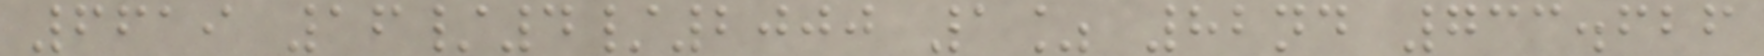6619 16/4/2000 1% 82nd 733.626
